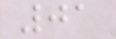01
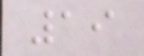19
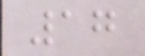17
